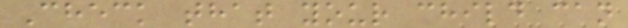Check that your child can
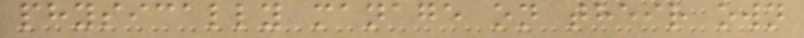physically manage on their own
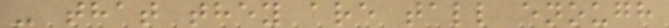- that they are tall enough
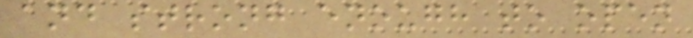and strong enough to open
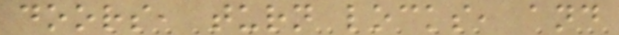doors, turn locks, and
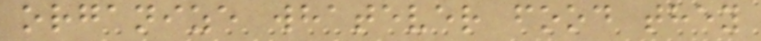organize whatever food they
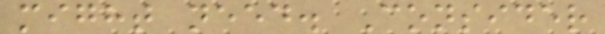might need. Consider
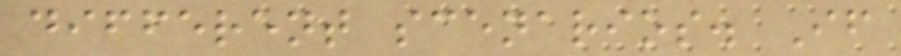different scenarios. If
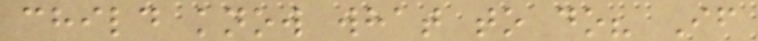child know what to do? If
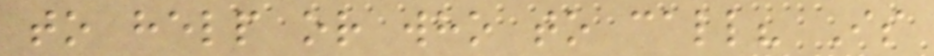to help or who to call? Is
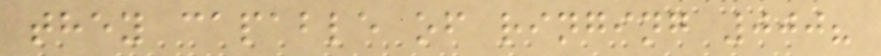they capable of ringing 000?
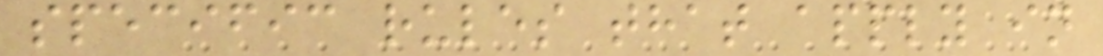specific rules that apply in
